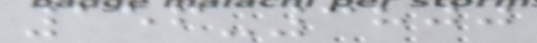156-3800
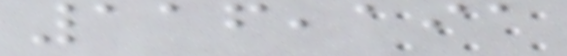116,191
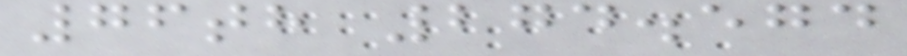76th 274.574
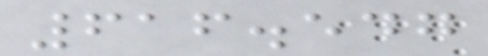616.547
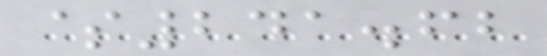$241.62
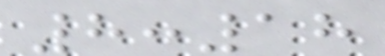8:18
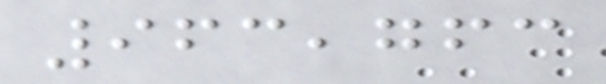963,763
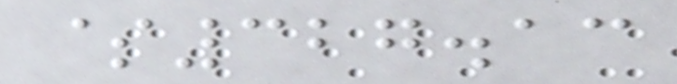$327.13
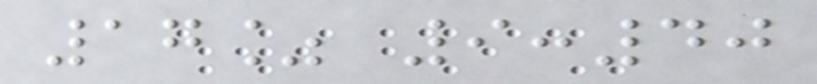17% 9:40
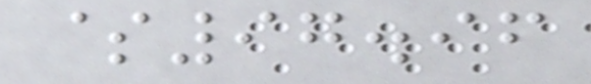$97.96
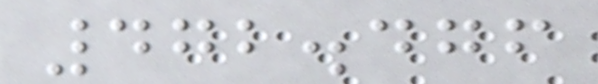472.476
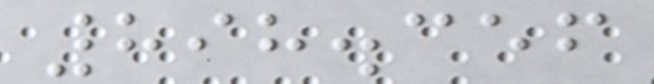898.356
